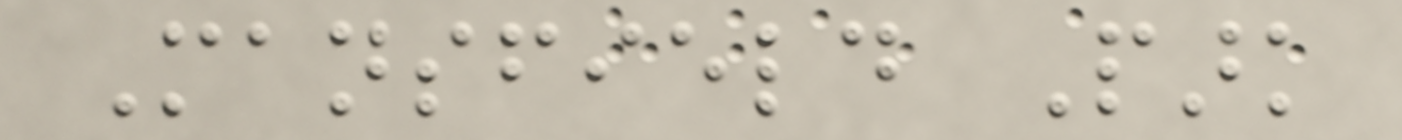Mansfield Park
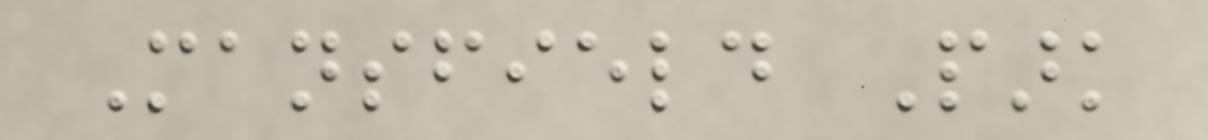Mansfield Park
